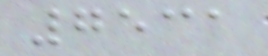7531
